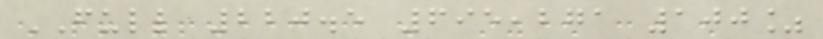FULL 220.5 695,271 100%
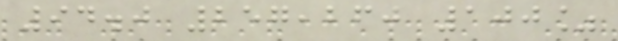94.0 257,260 100%
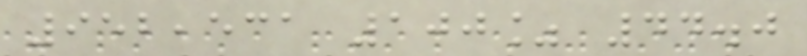952,531 100% 44.0
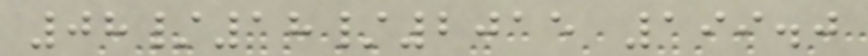08/18/2015 199.0
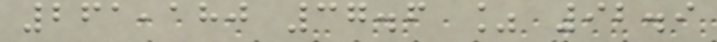261,180 37.6 % 92.9
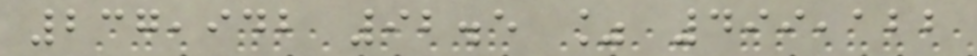237,942 92.5 % 499,122
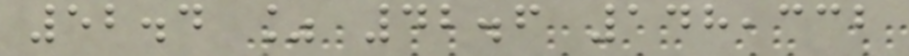52.4 % 42.6 148,332
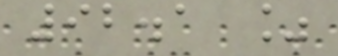92.1 %
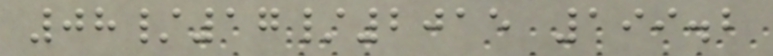08/17/2015 199.2
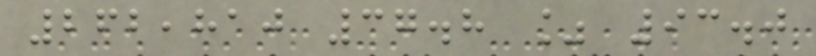262,810 37.8 % 93.0
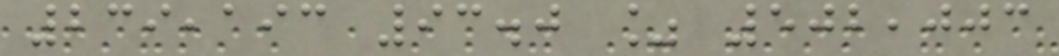239,193 93.0 % 502,003
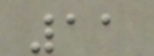11
